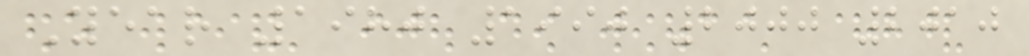Year 1980 1990 2000 2010
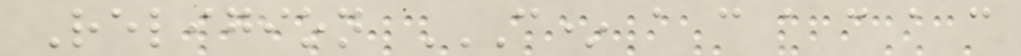Religion C* A C A C A C
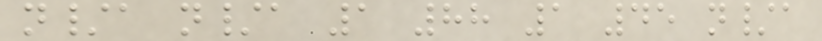n/a n/a 1 88 1 45 n/a
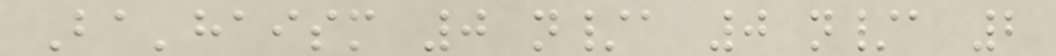Ba'haism 0 n/a 0 n/a 2
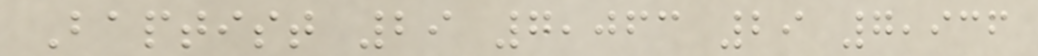Baptist 29 7,063 29 7,936
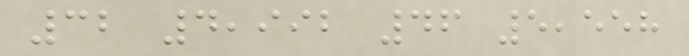32 4,992 46 5,558
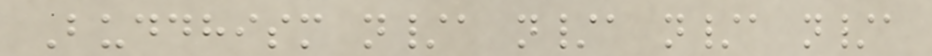Buddhism n/a n/a n/a n/a
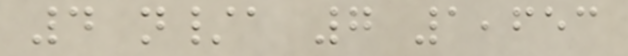4 n/a 7 1,653
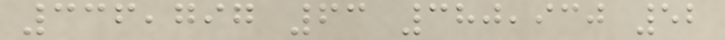336,797 63 380,930 52
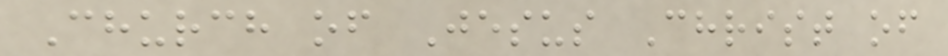Church of Jesus Christ of
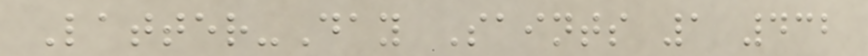Latter-Day Saints 1 432
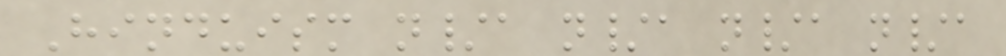Hinduism n/a n/a n/a n/a
